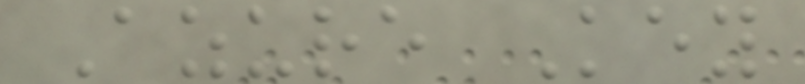Azure Key
